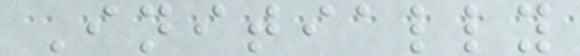Initially
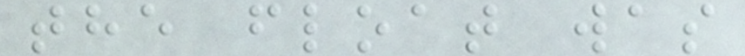the float was
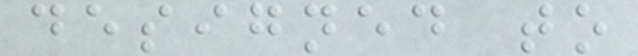designed to
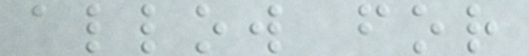allow for
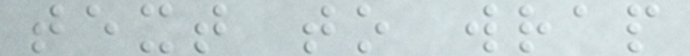text to wrap
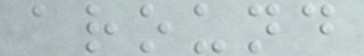around
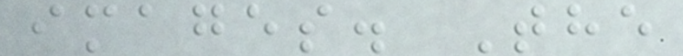images. The
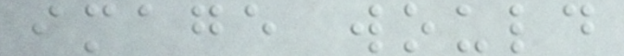image would
